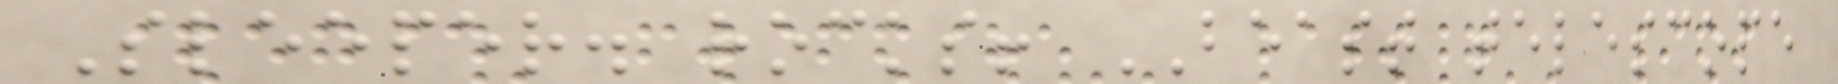Sleeper. rocks! BEAST telescope
